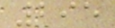295
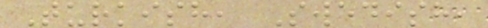Turkish, Swedish,
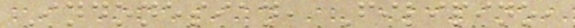Indonesian, Filipino,
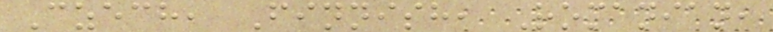Czech, Finnish, Romanian,
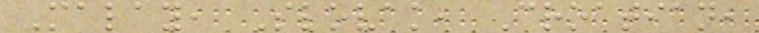Malay, Slovak, Croatian,
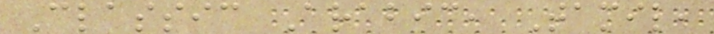Classic Arabic, Tamil,
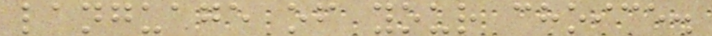language of your choice.
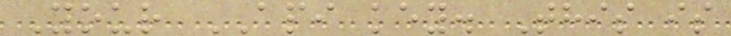Your API key. This is
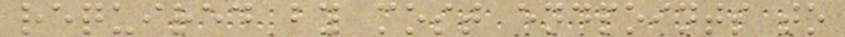required by most endpoints to
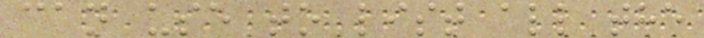can use to list all the
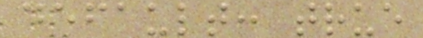default: true
